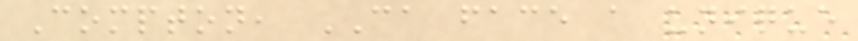Compton, CA face a unique
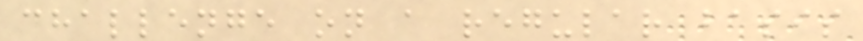challenge on a regular basis
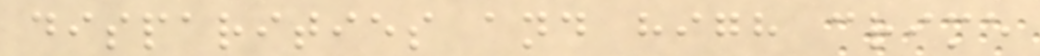disparities and high crime
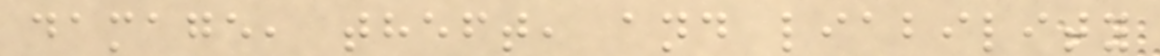damage, theft, and liability
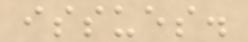issues.
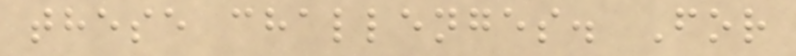these challenges. For
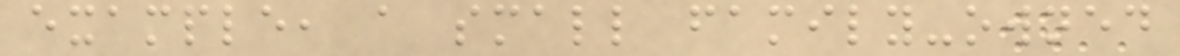example, a small family-owned
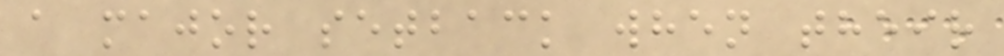a major setback when their
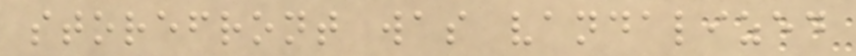storefront was vandalized
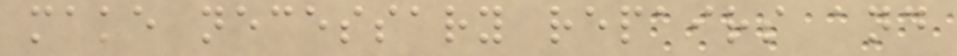make necessary repairs and
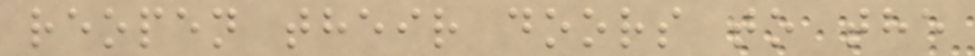reopen their doors to the
